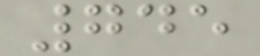745
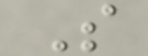S
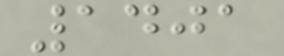1401
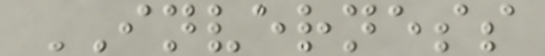INVERNESS
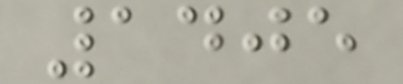1405
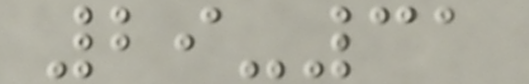29-31
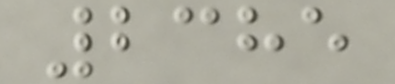2385
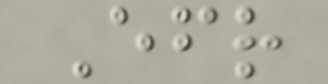Efr
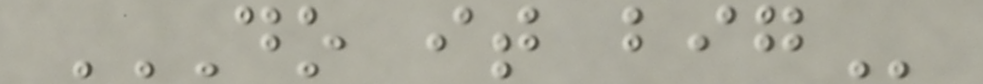DO IT BIG
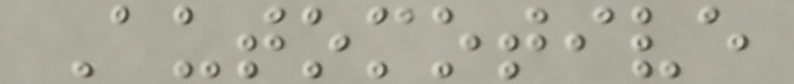Automotive
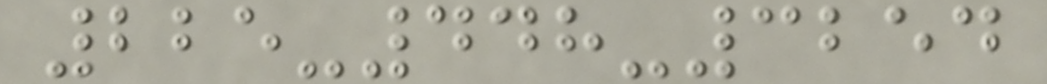225-448-3254
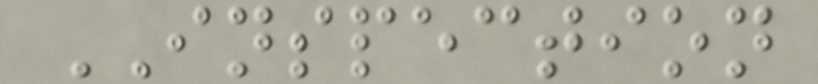INSPECTION
